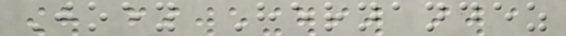Joey Hernandez
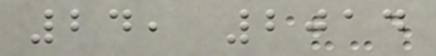24, 2014
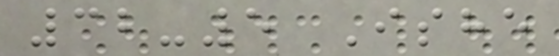32-5 Ishe
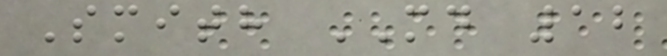Smith MD 12
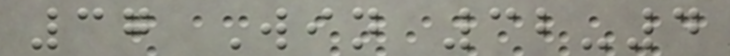37 Win 32-4
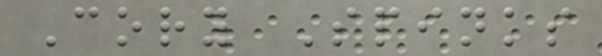Cory Spinks
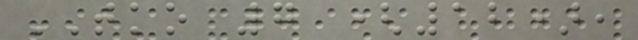TKO 7 (12),
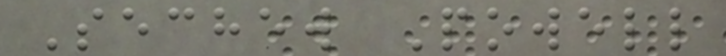Sechew Powell
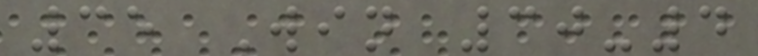35 Win 30-4
